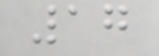17
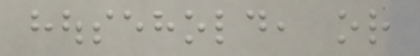household, or
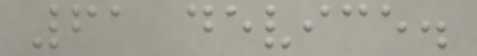61 device.
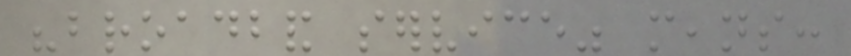"broadband service" means:
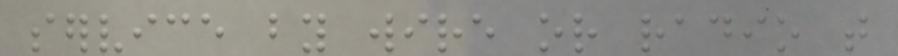service by wire or radio that
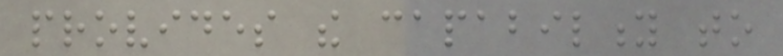provides the capability to
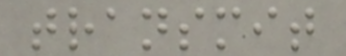transmit
